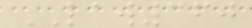LAW360
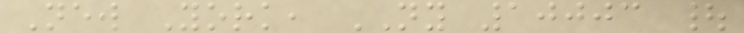New York, NY 10003 |
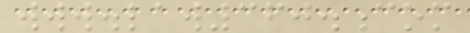www.law360.com
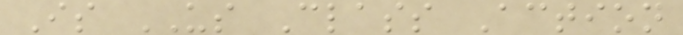Is US Class Action
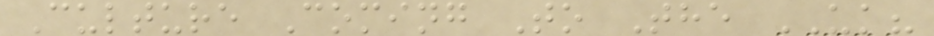Culture Coming To The UK?
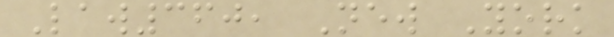Law360, New York
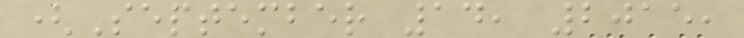(September 14, 2015,
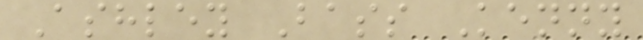Ashley Bass Kenny
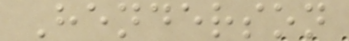Henderson
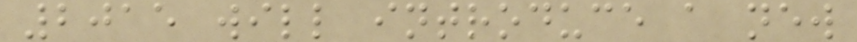2015 will introduce a new
